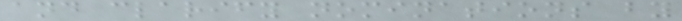and clarify nominations by
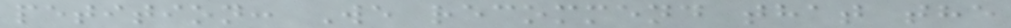petition: We recommend that the
